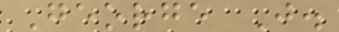George J.
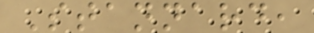Stannard,
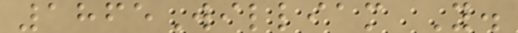1865William Y.
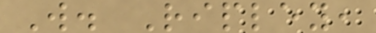W. Ripley,
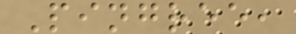Pingree,
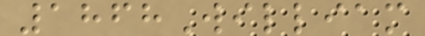1868William
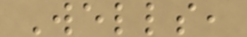Wells,
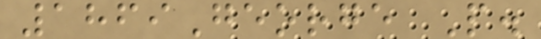1869George P.
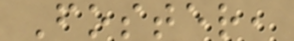Foster,
